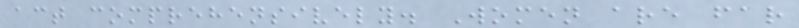act comprehensively. Women are far
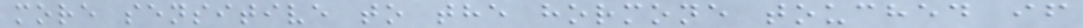more sensitive to the hormone touched if
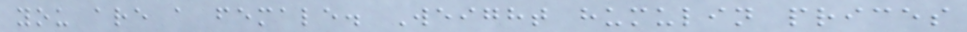you are a female. Weight humulin prices
